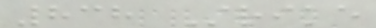838 Strike
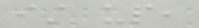ist up,
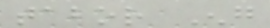tabor Eng
